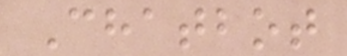Chatbot
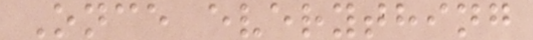Once everything
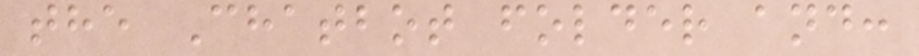the Chatbot folder and:
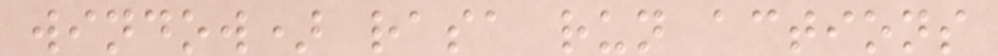window) rasa run actions
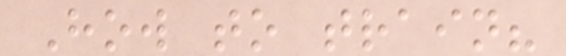How to train?
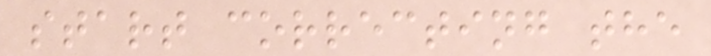start correcting the
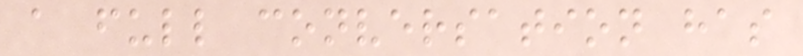a full conversation has
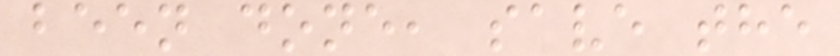been done, save the
